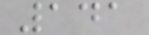141
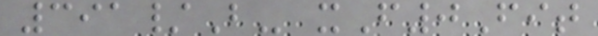391/B- xF0Fit
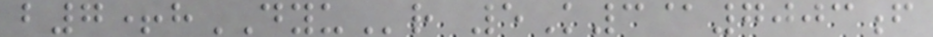b7+hDYUr 5K3@7003f
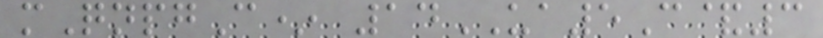mQnpgC* 14UA5C&3
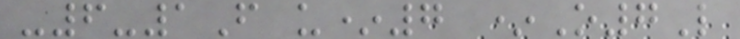-6-1F u*7 *O7L
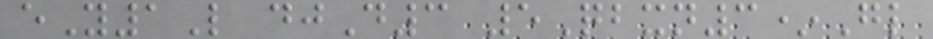eY1L djD3 5Qbxn3*Gl
